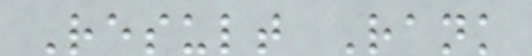Result Rank
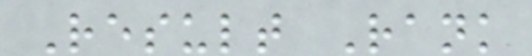Result Rank
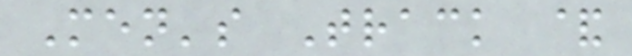Men's Track &
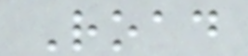Road
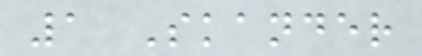1 Skander
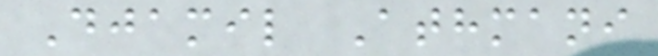Djamil Athmani
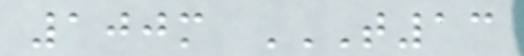100m T13
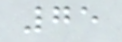75
